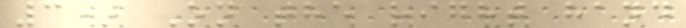3) On the right hand
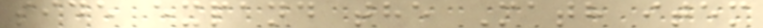side expand the Math item
